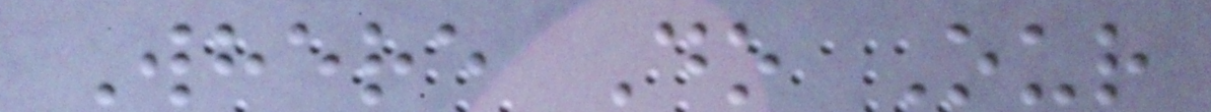Where Do Our
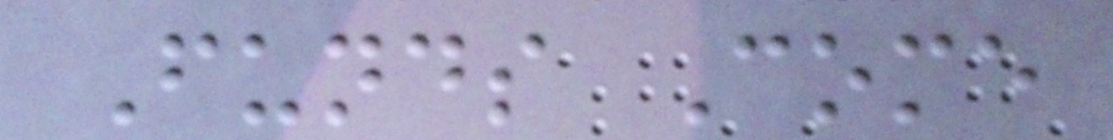Funds Come
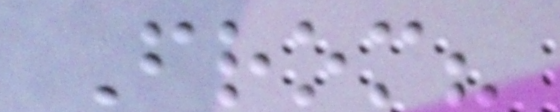From?
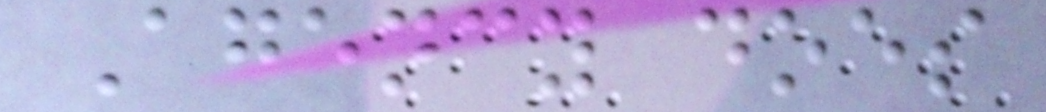Agency does
